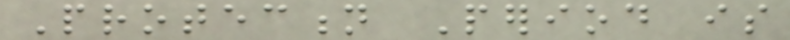Protection Period is
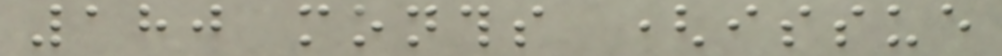180 months (issue
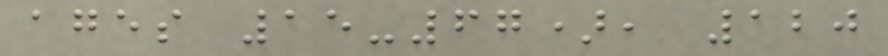ages 15-67), 120
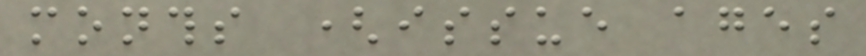months (issue ages
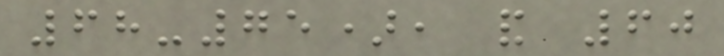68-75), and 60
